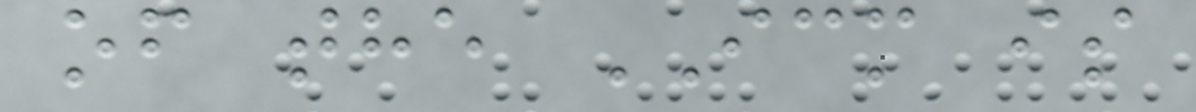of the ICM is
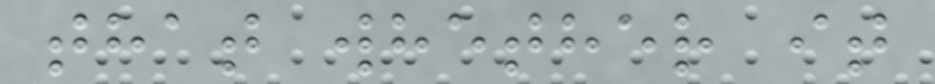that whether it
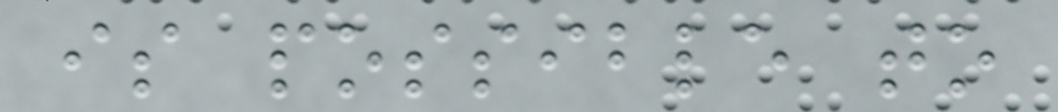is possible to
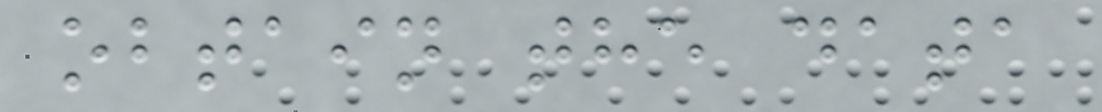obtain the data
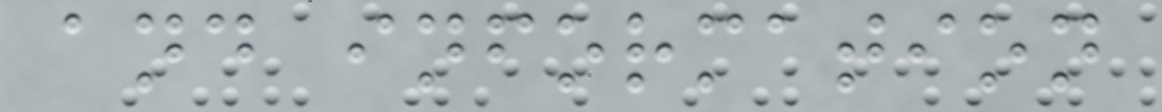and information
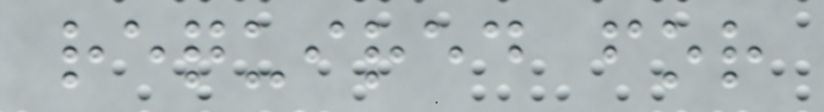required for
